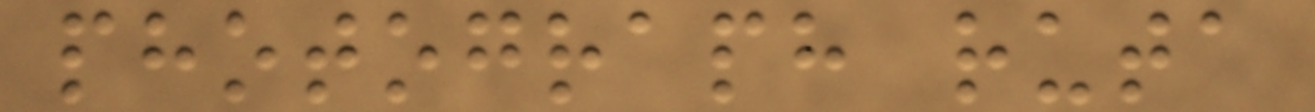photograph ruta
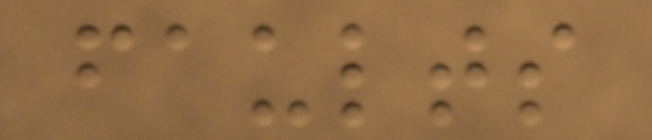faults
